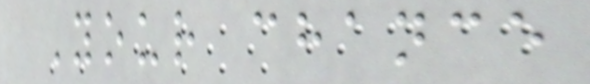Your chance
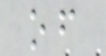of
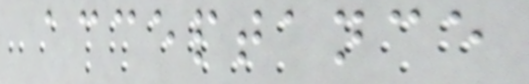acceptance
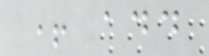+ add
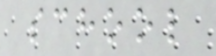school
